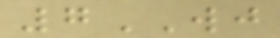7WJ
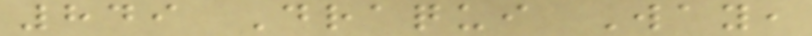849 Draqui Way,
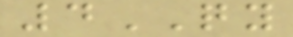4QY
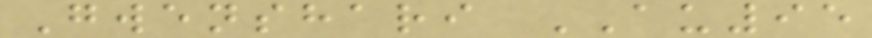Gwenshari AU95
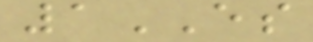1ES
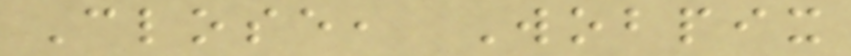Close, Wobpix
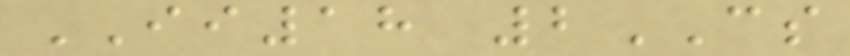II18 2CS
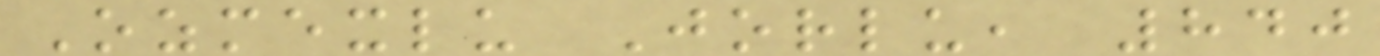Ozmexlu Jorlu, 840
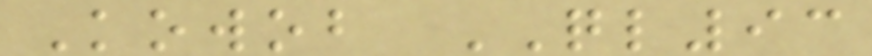Kowob QL93
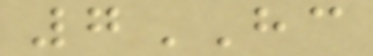7HC
